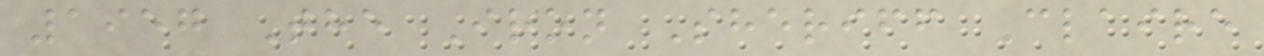1957 The Iron Sheriff Claire
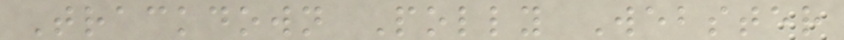Trackdown Polly Webster
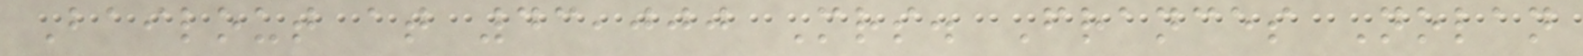Bailout at 43,000 Mrs. Frances Nolan
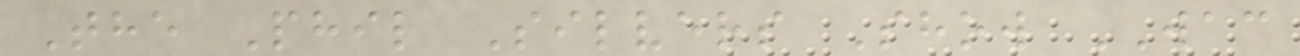The Phil Silvers Show WAC
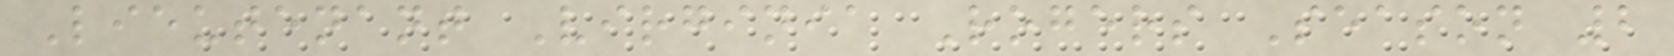Lieutenant Virginia Rogers Season 2
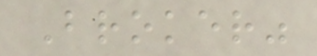Broker"
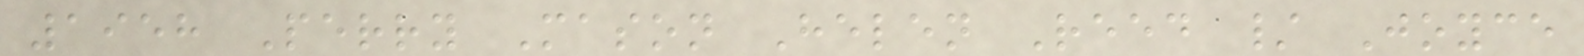1958 Perry Mason Helen Reed / Joyce
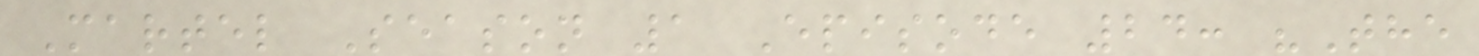Martel Season 1 Episode 24: "The
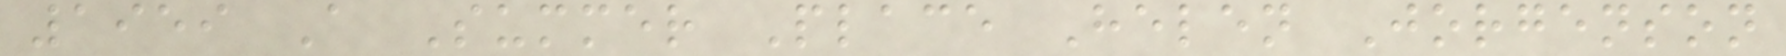1959 A Summer Place Helen Jorgenson
